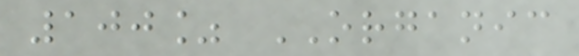100% ORGANIC
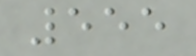555
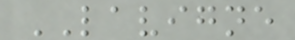LAVIGNE
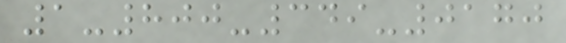1-800-349-0170
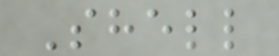Shell
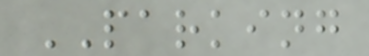PARKING
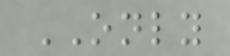ONLY
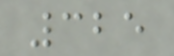325
